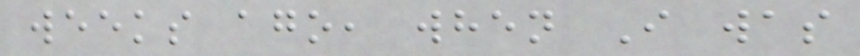weeks ago, when I was
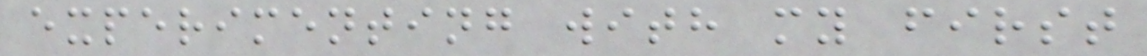experimenting with my first
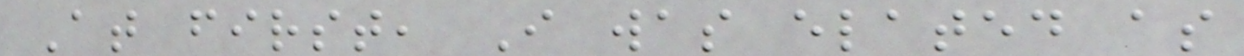At first, I was elated as
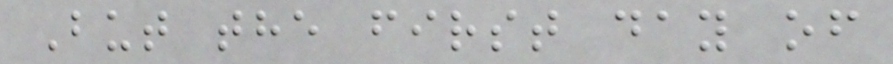But the first day of
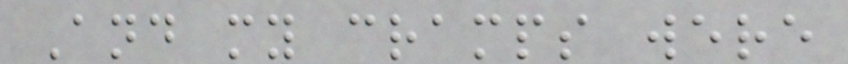And my cramps were
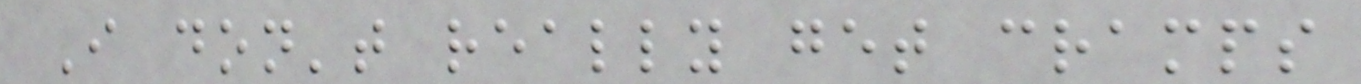I don't really get cramps
